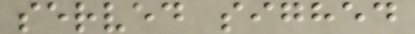served sighed
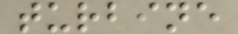turbine
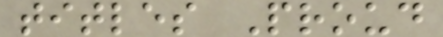titles Proud
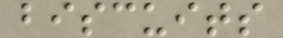biscuits
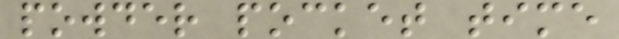powder pocket time
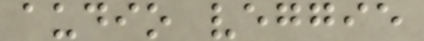audio veggie
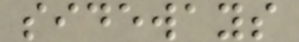sideways
